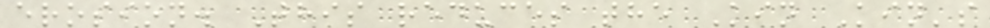erosion. This reduces the Kin Kin's
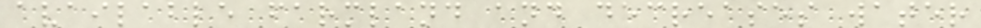available farmland and decreases water
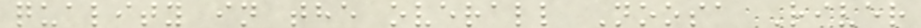quality in the overall Noosa River
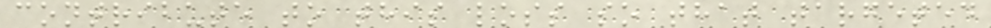contribute to this loss so that targeted
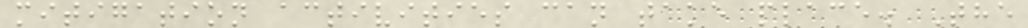mitigation activities can take place. The
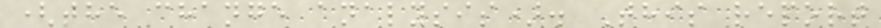(the change analysis). This report
